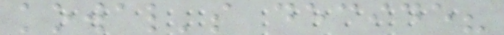kowal's decide?
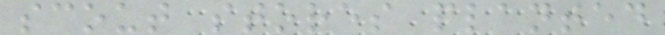scout stores planted
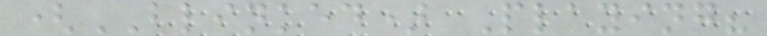(BLINKED) Playing?
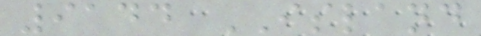9144 ISLAND
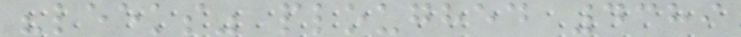"leeks" ploughed 4389
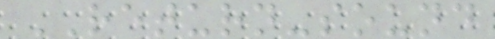RETURN-sound
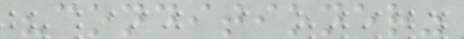"conditioner"
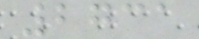2731
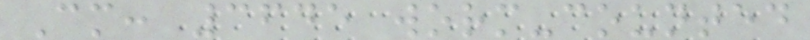Cm: 3645 worm-counted
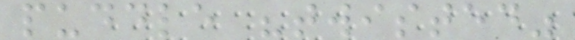puddle "twisted"
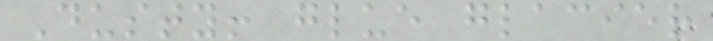Dusty! glue glacier
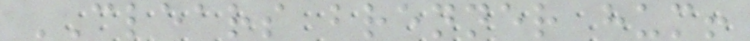CLEARS brenner hum!
